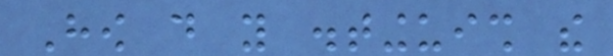How do you distinguish the
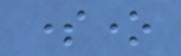someone
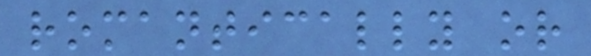romantically or
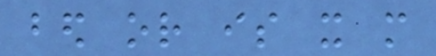bed or is it more
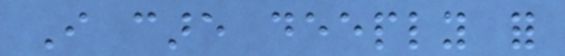I care deeply for
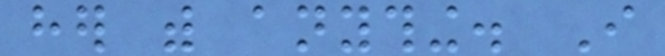her with anything. I
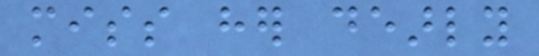miss her dearly
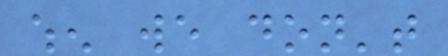when we don't
